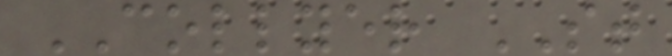COLLYER ST
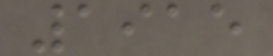1915
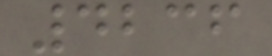4236
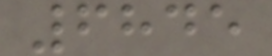6845
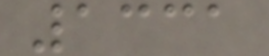1331
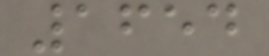1654
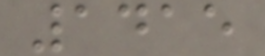1415
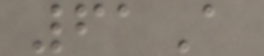61A
